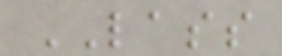LASS
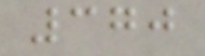370
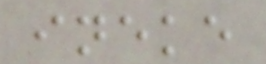ineke
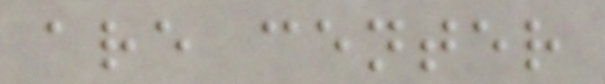are center
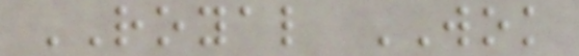ROYAL WOK
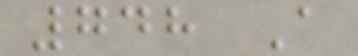748 A
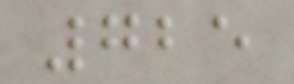725
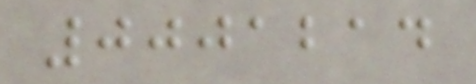0001214
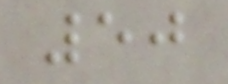50
